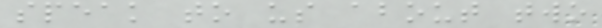speak to us about two
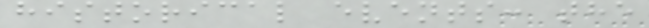historical events: the
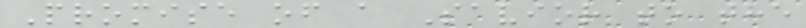Promise of a Savior to the
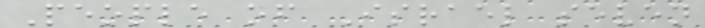People of Israel seven
